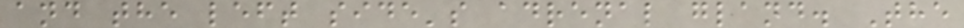and the left side's adrenal gland. The
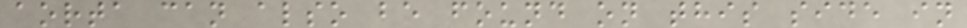aorta can also be found on this side in
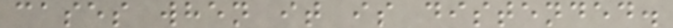cases when it is distended.
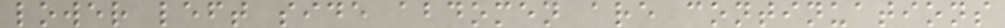lower left side abdomen are continuations
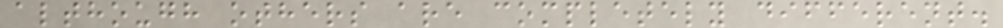although others are completely different.
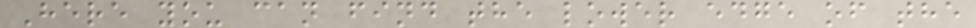Here you can find the lower edge of the
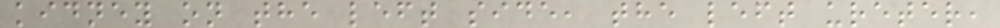kidney on the left side, the left ureter,
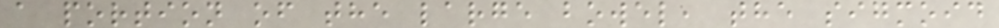a portion of the large bowel, the sigmoid
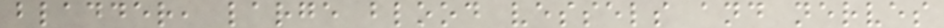bladder, large blood vessels and nerves
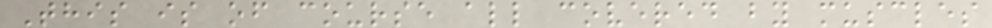This is of course all covered by muscles
